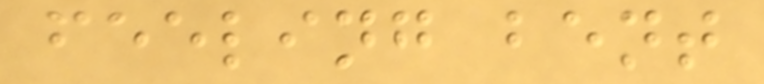feeling bent
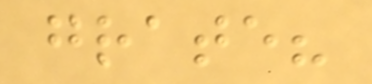grate?
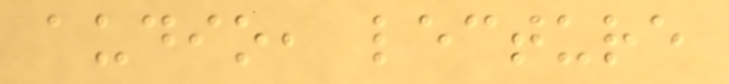audio, lecture
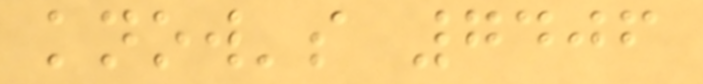know's 7406
